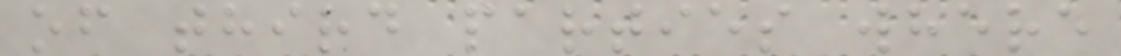of third parties where
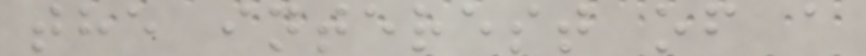the interest of a
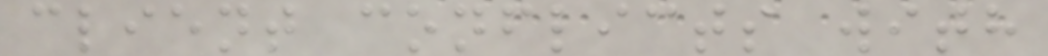client conflicts with
